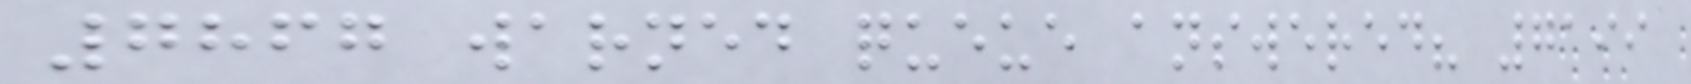7867 warned queue answered? 7199
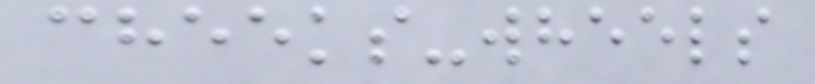cheeks-wheels
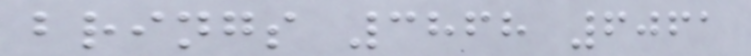brings 3868 6061
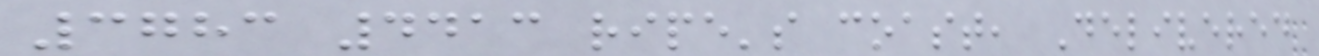3783 4413 ripe's coast, Delivered
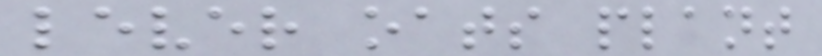lever oats plant
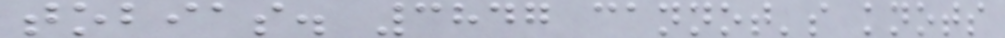tobias. 3847 cannot's knots
